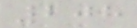208
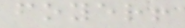foyer!
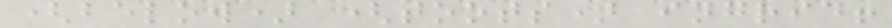(below) (toots) ingrid!
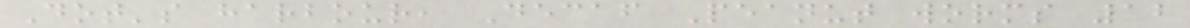Dot's harbour, Decaf Peanut worms 12
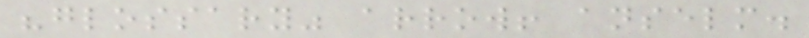"glossary" arrow! anselm.
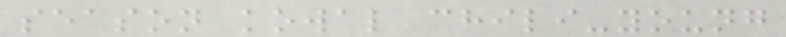season kowal chili-young
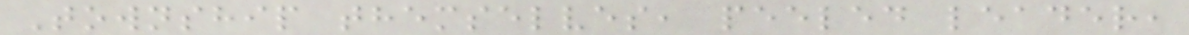Township themselves, peeled leader,
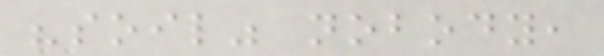"soil" nobody,
